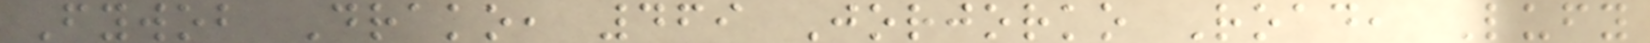Fywob Drako, 469 Jorjorko Road, Lufy
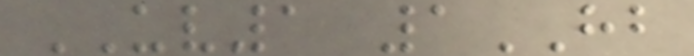UV1 1HB
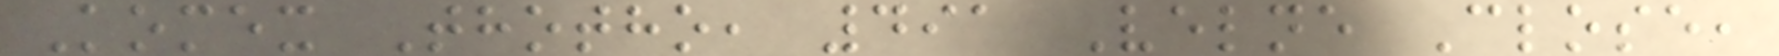Komex Thotho, 491 Velne Close,
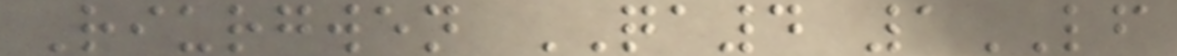Riurgwen QA4 1LF
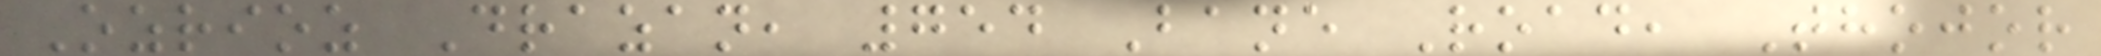Ozrioz Drazan, 754 Bane Road, Thojor
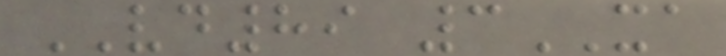VD89 3XA
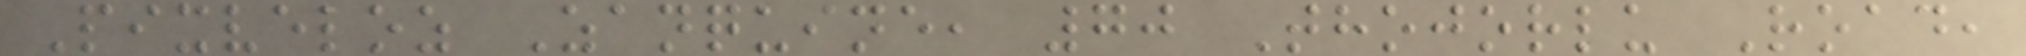Pixveloz Zanquine, 70 Thojorlu Road,
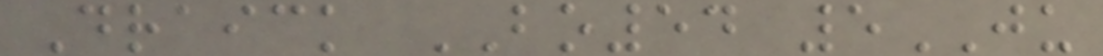Draick BO54 5JU
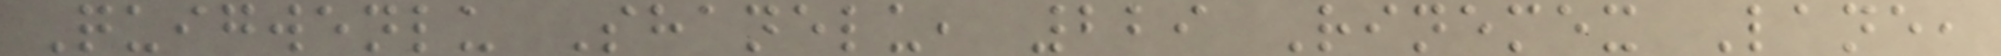Quigwenlu Shanelu, 229 Rinemex Lane,
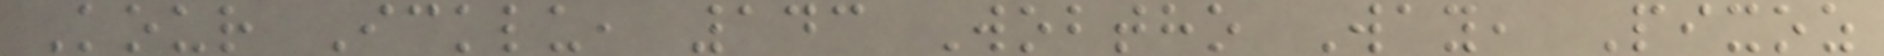Kour Icklu, 143 Wobtho Way, Pixoz
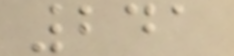241
